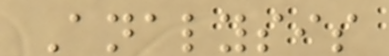Analysis
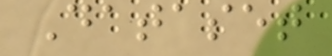Dataset
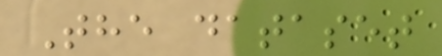The dataset
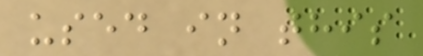used in this
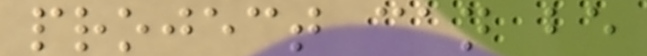project can be
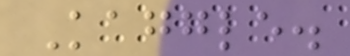Kaggle.
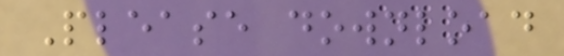Please download
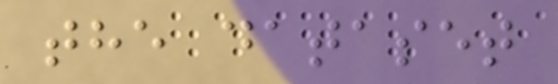the dataset
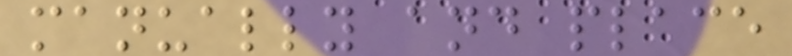manually and place
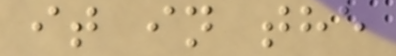it in the
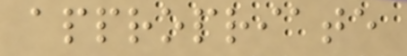appropriate
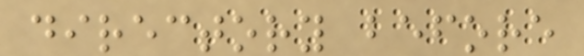directory before
